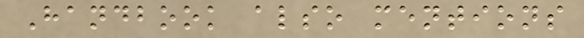Handbook also mentions
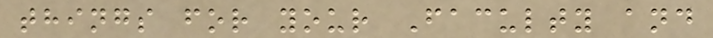things for your Faculty and
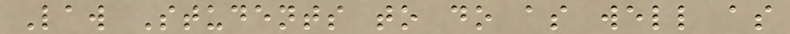Law Students to do as well as
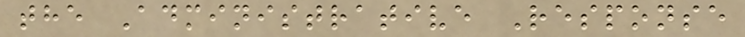the Administrative Response
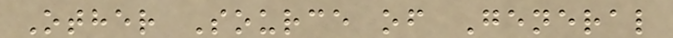Other Source of General
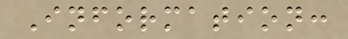Information:
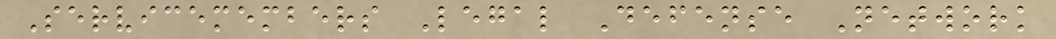Servicemembers Legal Defense Network
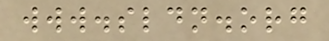www.sldn.org
